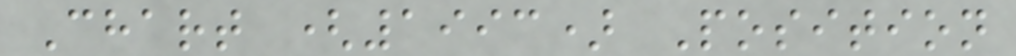Chart (1993) Position
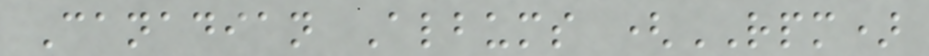Canadian Albums (RPM)
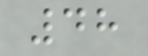48
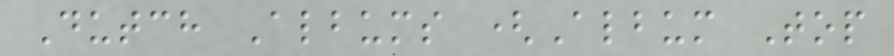Dutch Albums (Album Top
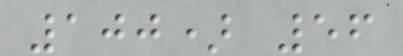100) 56
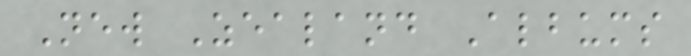New Zealand Albums
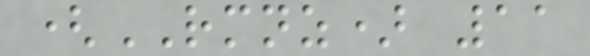(RMNZ) 11
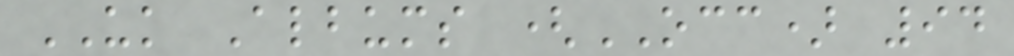UK Albums (OCC) 94
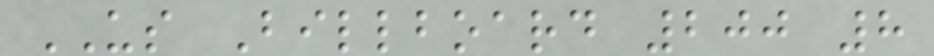US Billboard 200 8
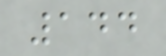144
